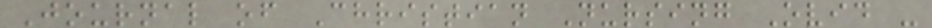Journal of Christian Nursing Ovid -
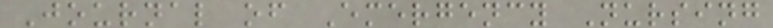Journal of Emergency Nursing
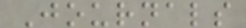Journals
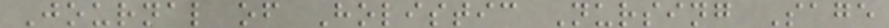Journal of Holistic Nursing Sage
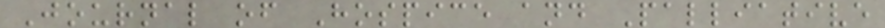Journal of Hospice and Palliative
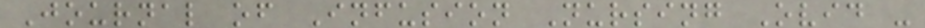Journal of Infusion Nursing Ovid -
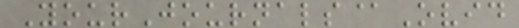YourJournals@Ovid
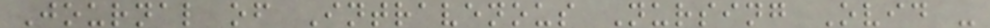Journal of Intravenous Nursing Ovid -
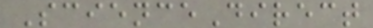ScienceDirect
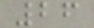26
